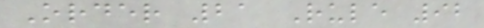Order 21 Rule 92
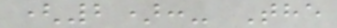(2):- The
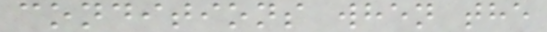conditions when the
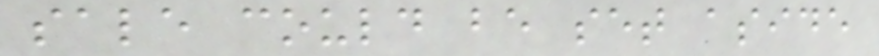sale could be set aside
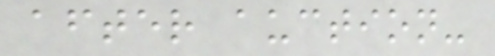after auction-
